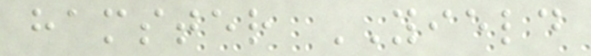hamster YIELD
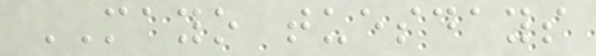MAYO tuesdays
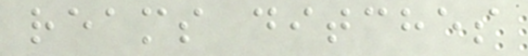reams ditches
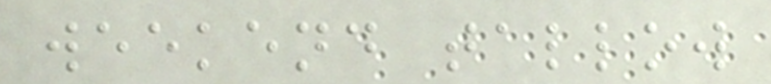weekend tallow
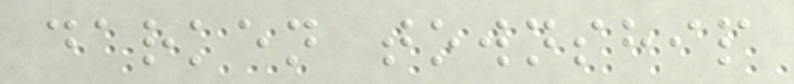darken township
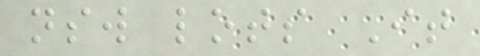nsw lots It
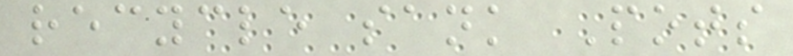recycle sank Pots
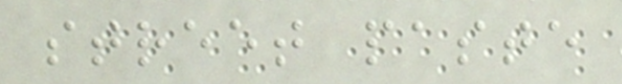street paste
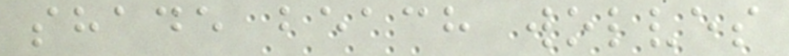shade beach wolves
